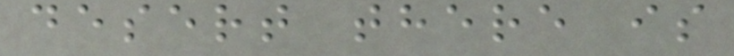desert there is
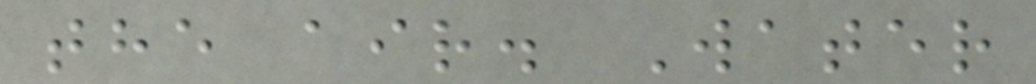the air. Water
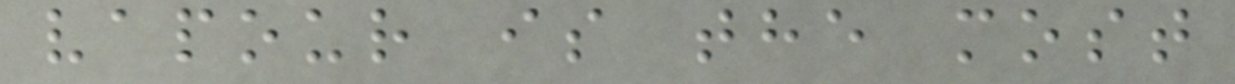vapour is the most
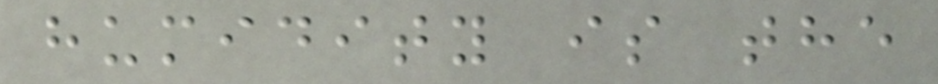humidity is the
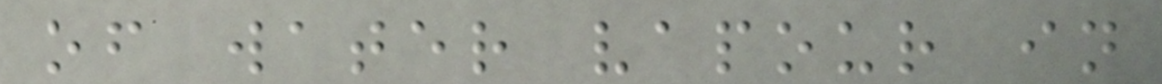of water vapour in
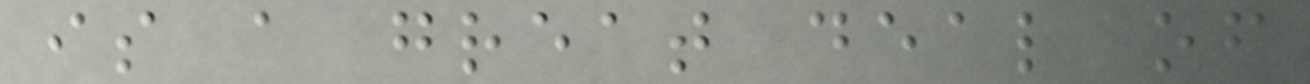is a great deal of
